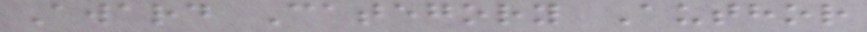Award Category Author
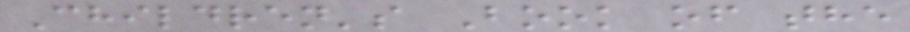Children's Book of the
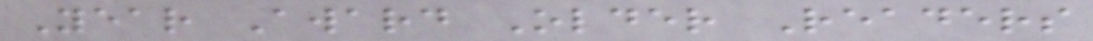Year Award Older Readers
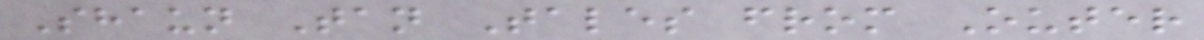Shaun Tan Tales from Outer
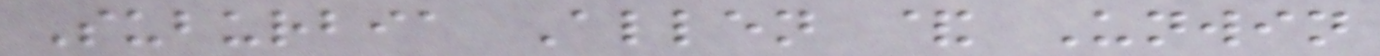Suburbia Allen & Unwin
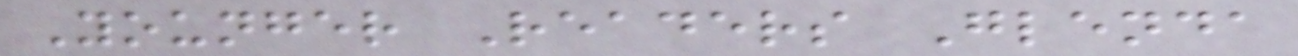Younger Readers Glenda
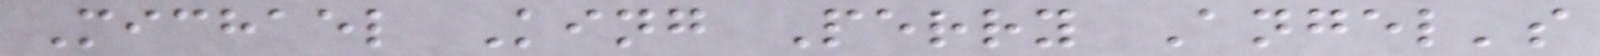Michael King Perry Angel's
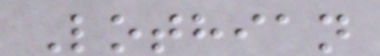Lothian
